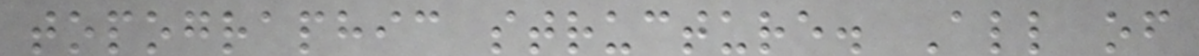topographic structure. All of
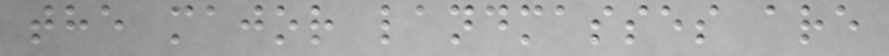the major landmasses are
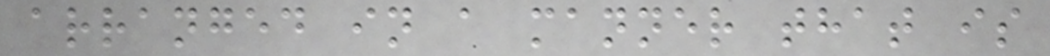arranged in a manner that is
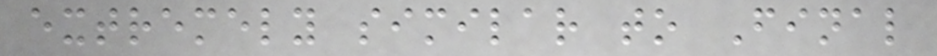extremely similar to Final
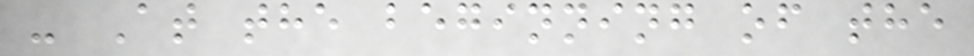- At the beginning of the
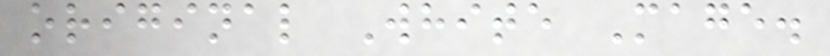original White Mage.
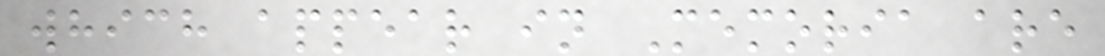which appear in Memoria are
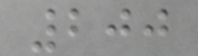200
